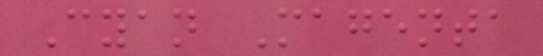Cyan Magenta
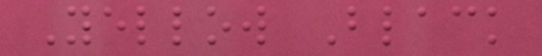Yellow Black
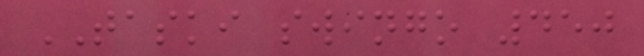TASKI swingo 450
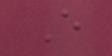E
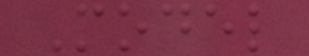Model
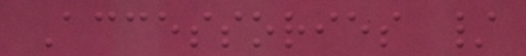Accessories /
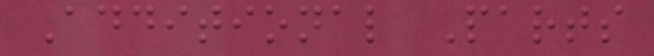Additional Parts
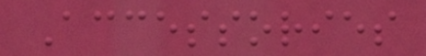Accessories
